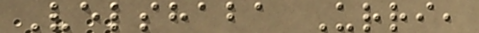Velshaba Urri,
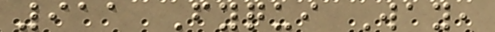911 Fyqui Way,
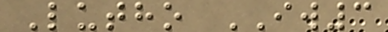Lutho IW3
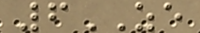6ZE
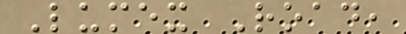Lumex Road,
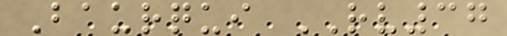Baurqui RV37
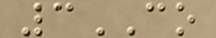3CO
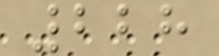228
